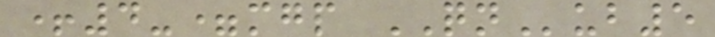+4-=mgp QNub5
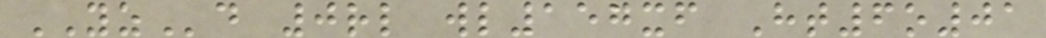YZd 0rl wl157xf Ht6o01
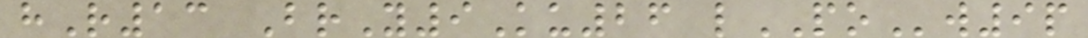hR13 BrY9Ku26 lPOw9p
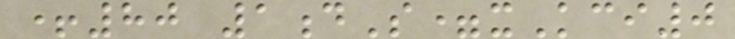+80 1dS=xKci0
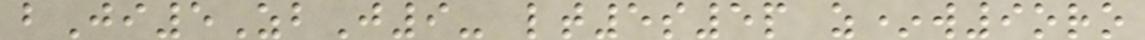bJi5ZbJ9- lt5s5p z*w9oro
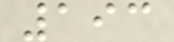193
